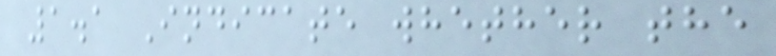1.1 Indicate whether the
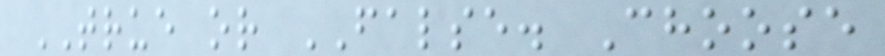TRUE or FALSE. Choose
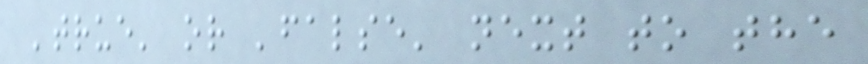'true' or 'false' next to the
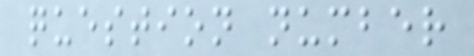question number
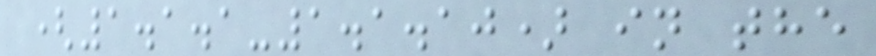(1.1.1-1.1.10) in the
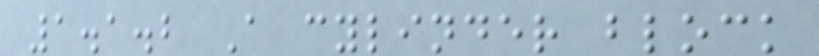1.1.2 A cylinder block
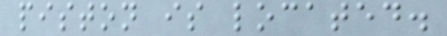piston is located.
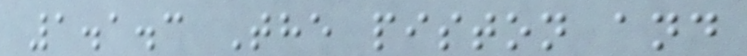1.1.3 The piston and
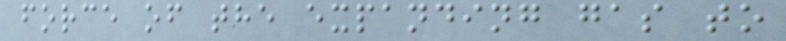force of the expanding gas to
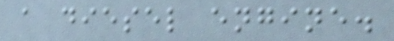a diesel engine.
